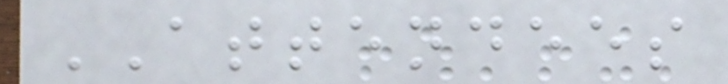ATTENDEES
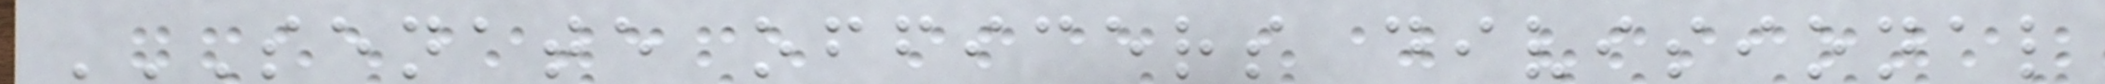SENATE OFFICERS DIVISIONAL
